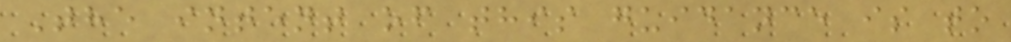The intent of this guidance is to
